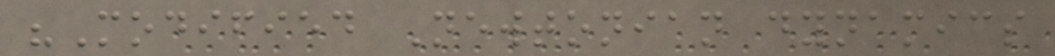"Modified Newtonian dynamics
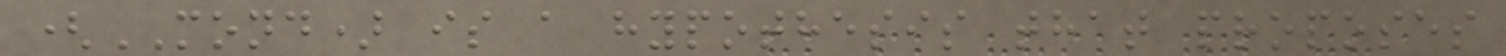(MOND) is a hypothesis that proposes
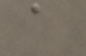a
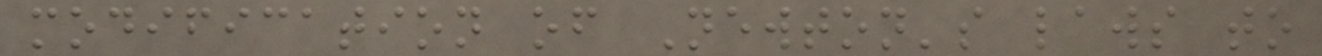modification of Newton's laws to
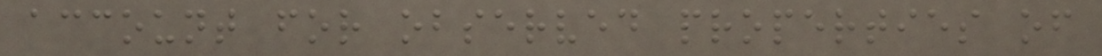account for observed properties of
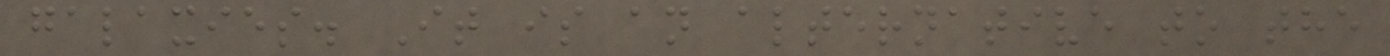galaxies. It is an alternative to the
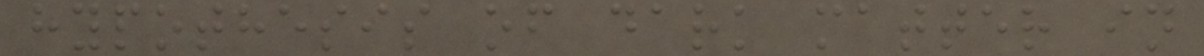hypothesis of dark matter in
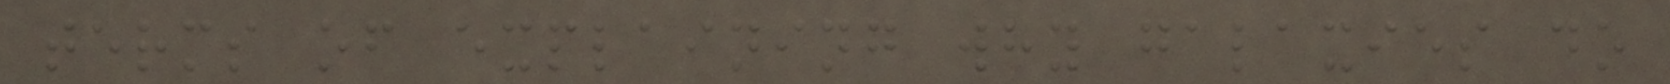terms of explaining why galaxies do
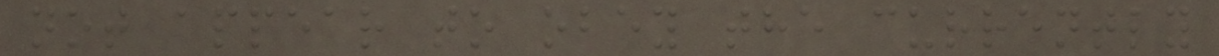not appear to obey the currently
